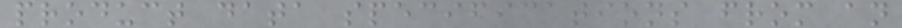product data specifications from an
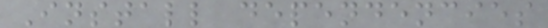Install dependencies
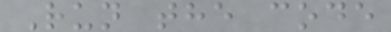Run the code
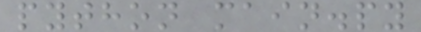python main.py
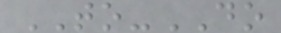TO-DO
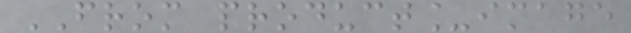FROM product_image
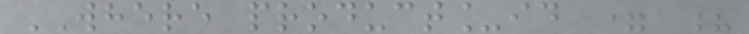WHERE product_id = ?
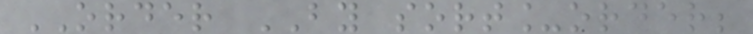ORDER BY sort_order;
